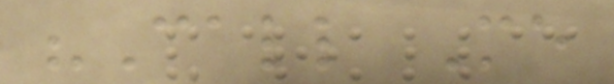"Call Me
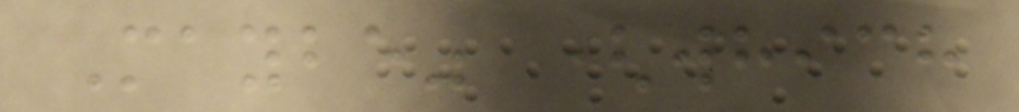Maybe" (which
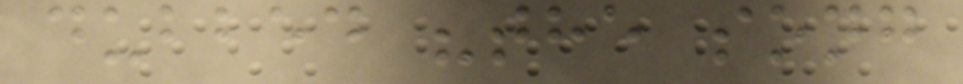dubbed "the song
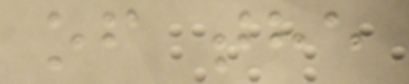of the
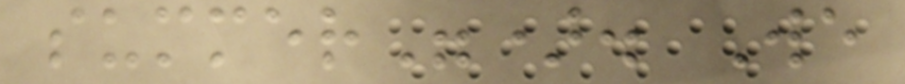summer"). We
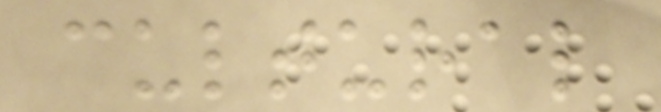cultural
